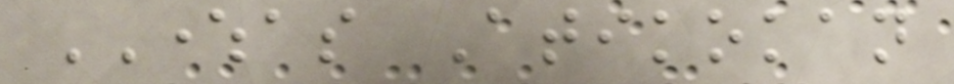WHEREAS Atikokan
